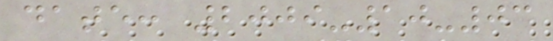date: 2009-10-03
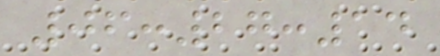06:27:14
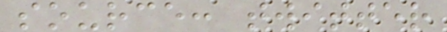source: twitter
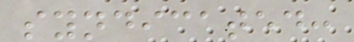syndicated:
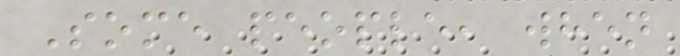Some people, when
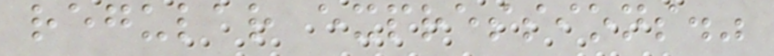regular expressions."
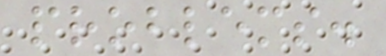problems.
